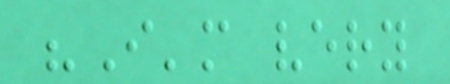"I'm very
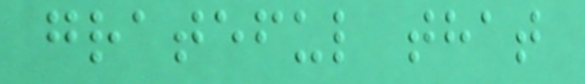grateful that
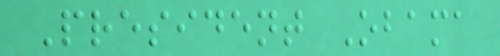President Obama
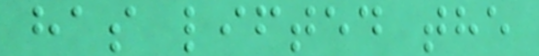has lifted the
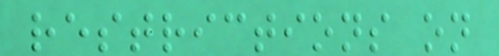restrictions on
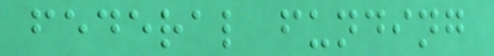federal funding
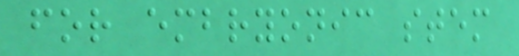for embryonic stem
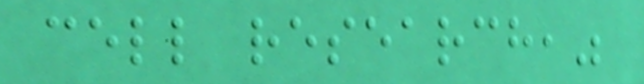cell research,"
